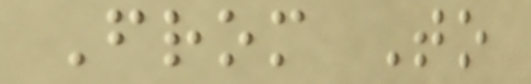From To
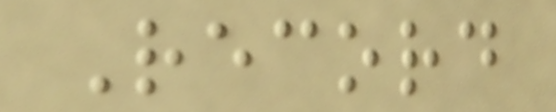Record
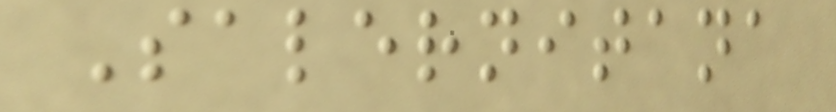Salernitana
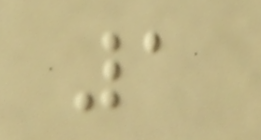1
